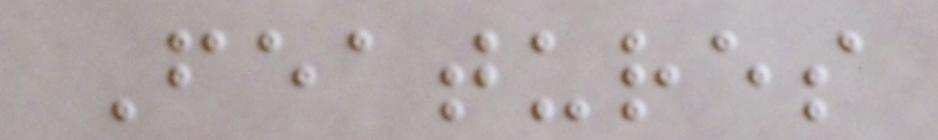Features
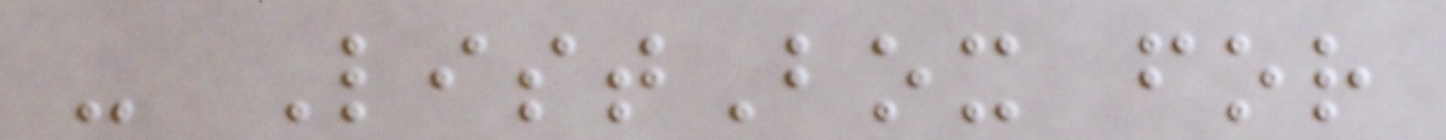- ListBox for
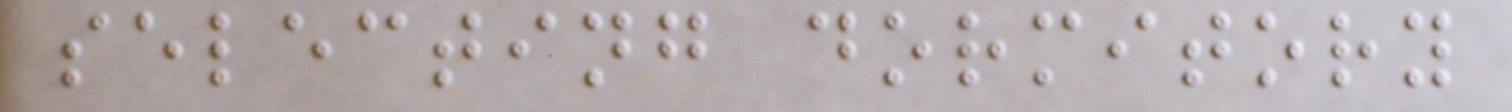selecting dormitory
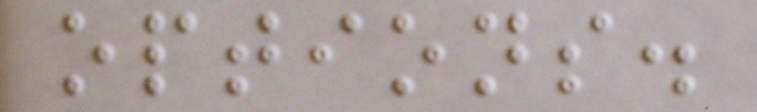options.
